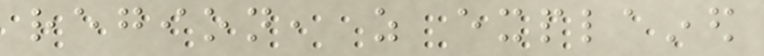region, as explained
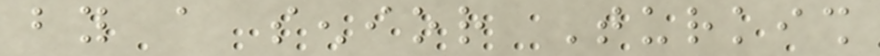by a senior Turkish
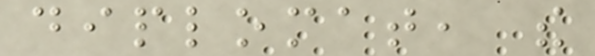diplomat, the
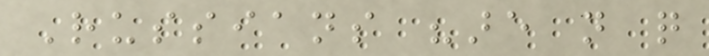Russians "are not quite
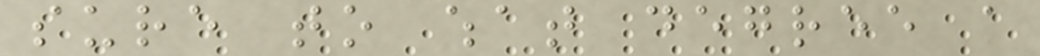sure to what degree a
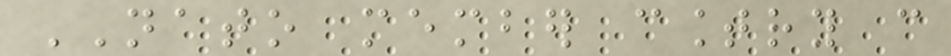NATO member country can
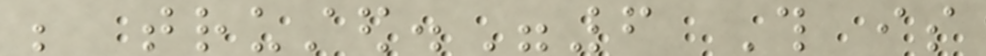be trusted."6 This is
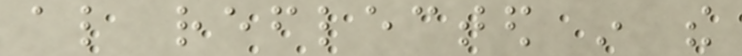also reflected in the
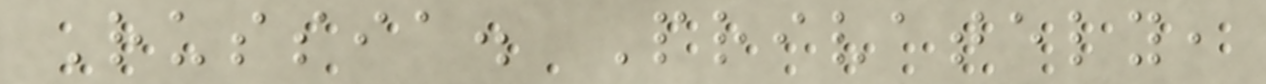Russia. Privately,
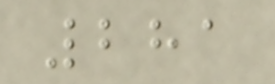281
